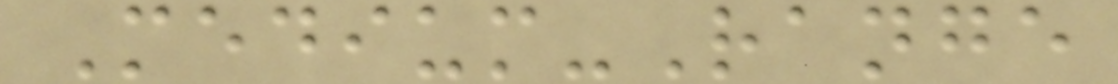Medium-Range
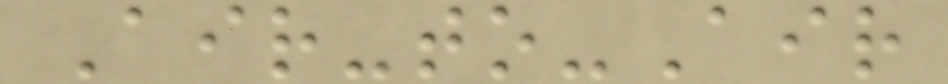Air-to-Air
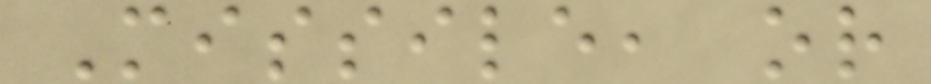Missile, or
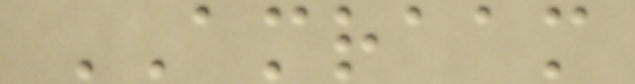AMRAAM
